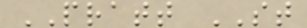PRATT ST
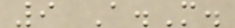9 A.M.
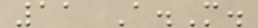11 A.M.
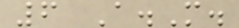6 A.M.
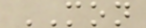MON
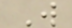W
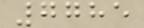7785
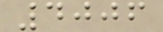4006
